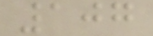107
